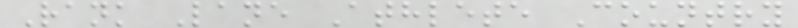Rank Lane Athlete Country
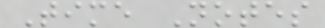Time Notes
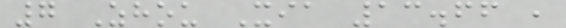7 Zhou Xia 13.66 ,
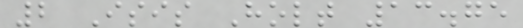2 Isis Holt 13.75
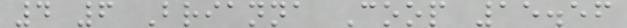4 6 Brianna Coop 15.56
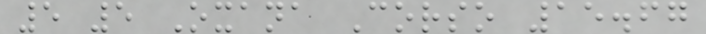5 5 Oxana Corso 15.67
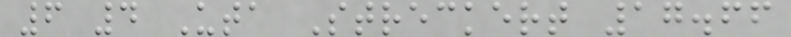6 4 Uta Streckert 17.66
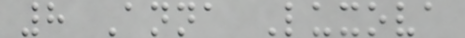8 Anna Luxova
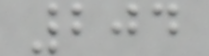204
